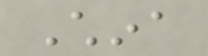China
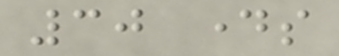30 days
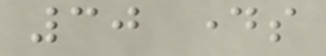30 days
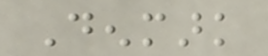Denmark
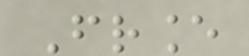France
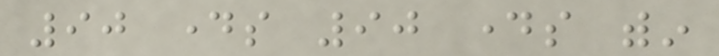90 days 90 days within
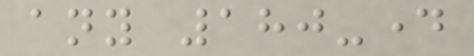any 180-day
